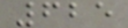625
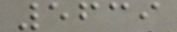5639
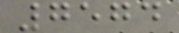7574
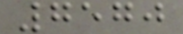7570
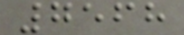7568
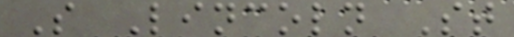S Lincoln St
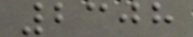2308
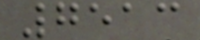7513
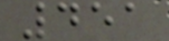451
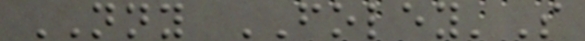NNY FOLEY'S
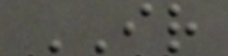IR
